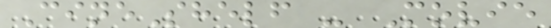CineShelf - Movie
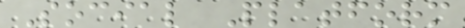Social Platform
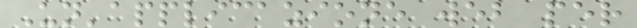Un'applicazione web per
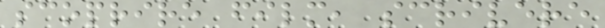scoprire film, scrivere
